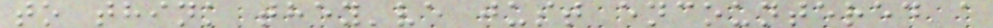to think they've just encountered a
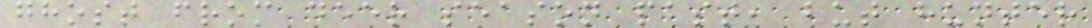ghost from deer season past, but hunter
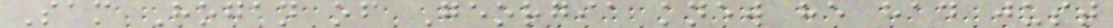Sam Hogan of Georgia knew he had just
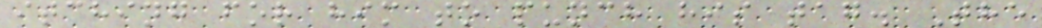itching for him to punch his tag. The
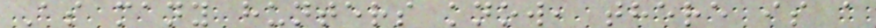As many hunters know, there is a
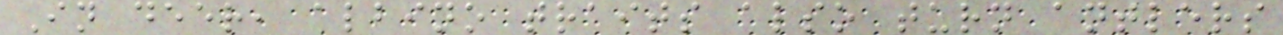In deer, albino traits also turn antlers
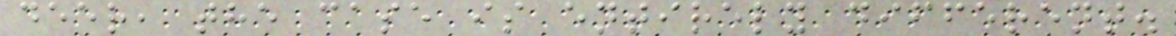deer, the case is entirely different.
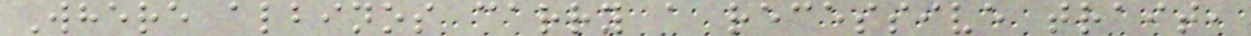Where albinos carry a recessive trait,
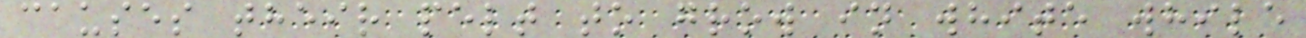causes their pelt to grow in white while
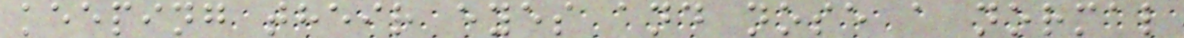keeping their eyes and nose a normal
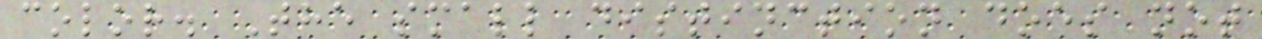color. The small distinction does not
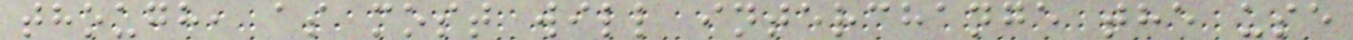though, as most will interchange the use
